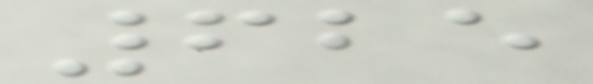625
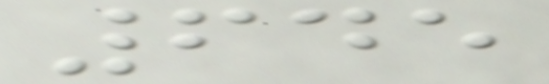645
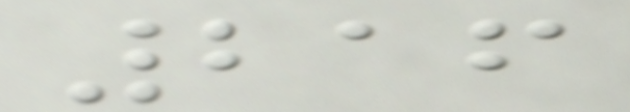216
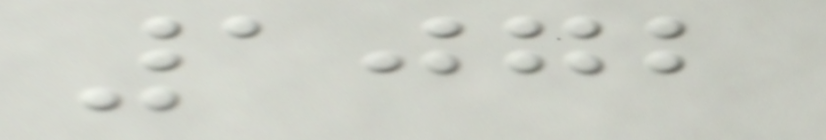1072
